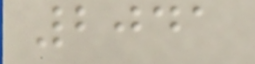2041
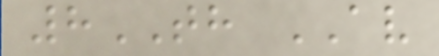8TH AV
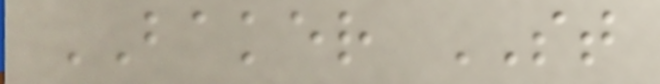BAKER ST
